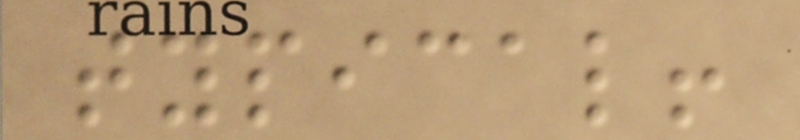typical!
